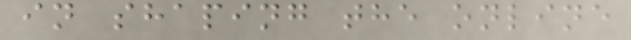in shaping the online
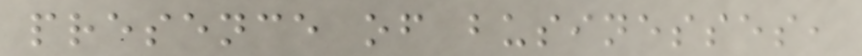presence of businesses,
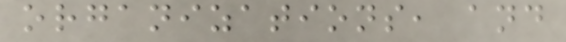organizations, and
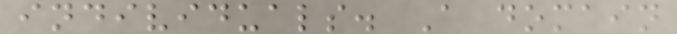individuals. A domain
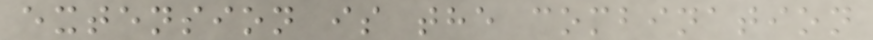extension is the combination
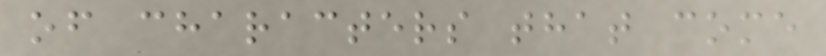of characters that come
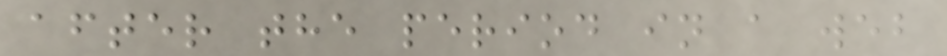after the period in a web
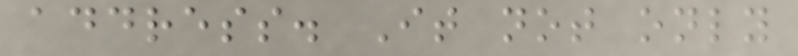address. It not only
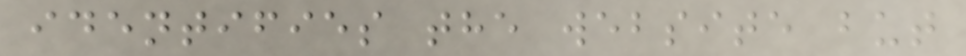identifies the website but
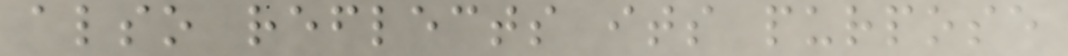also reflects its purpose
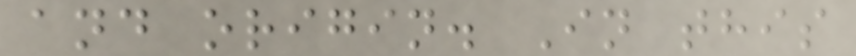and origin. In this
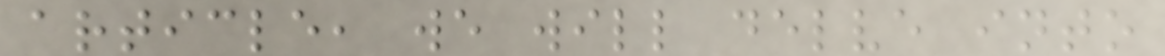article, we will delve into
